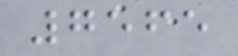7565
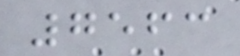7563
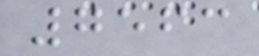7563
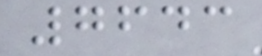7643
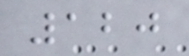120
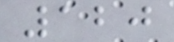120
